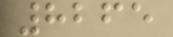8265
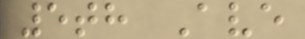5th Ave
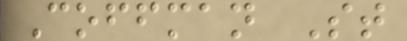Coffman St
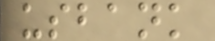usbank
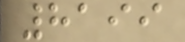8199
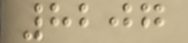8207
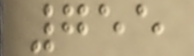755
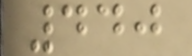440
